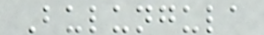Bulungula
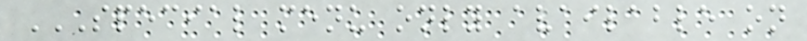SPECIAL MENU ONLY AVAILABLE ON
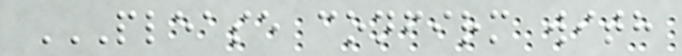PLEASE CONFIRM WITH
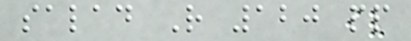salad R 120 pp
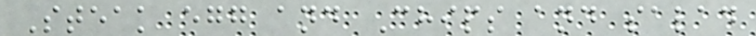Steak egg and Chips and salad
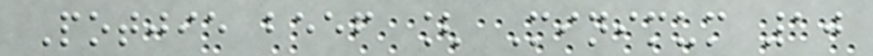Potjie beef [ Minimum 10
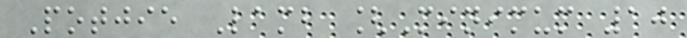Potjie Lamb [Minimum 10
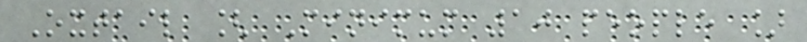Oxtail [ Minimum 10 people ]
